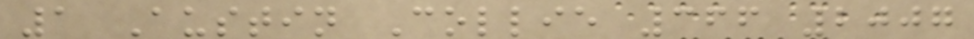1 Austin Collie 366 2007
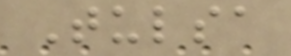Tulsa
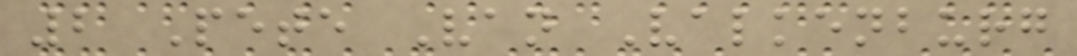2 Pete Van Valkenburg
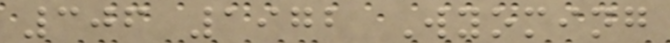306 1972 Wyoming
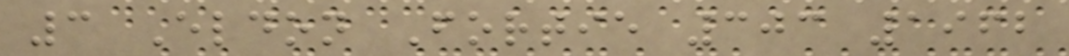3 Eldon Fortie 303 1962
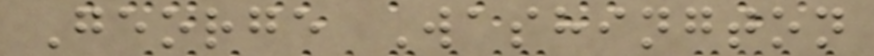George Washington
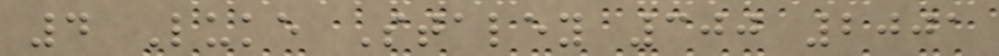4 Luke Staley 300 2001
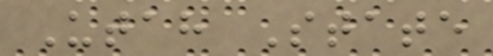Utah State
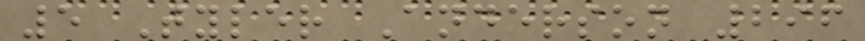5 Tyler Anderson 296
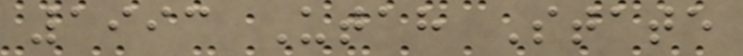1993 Utah State
